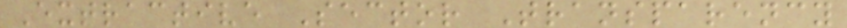Extractive Sector Transparency
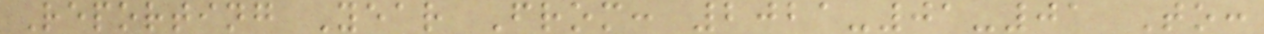Reporting Year From: 2021-01-01 To:
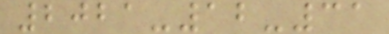2021-12-31
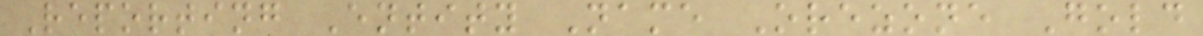Reporting Entity Name Orezone Gold
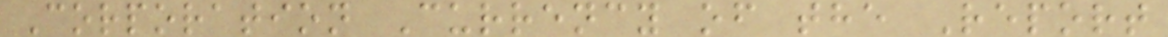Corporation Currency of the Report
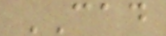CAD
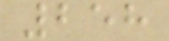258
